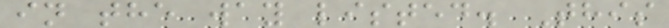in the way listed. This
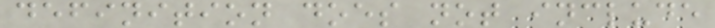definition does not include
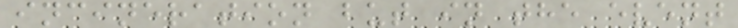incineration but in the event
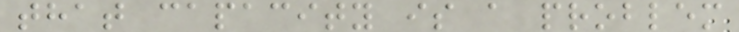that capacity is a problem
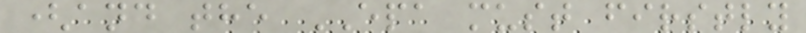(and the EPA must firstly
